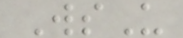WsU
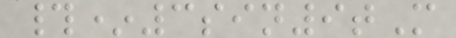#*3sin9tM
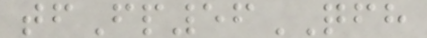tfFp56QFH
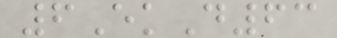6EkD63
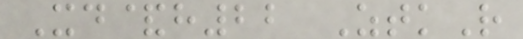Xd&h22 ZtkR
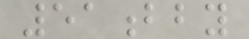51bby
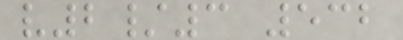v2/3 532
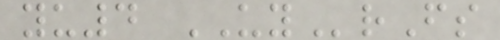yu4 UYrFs
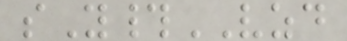sY#VZD
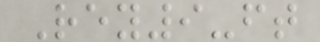Rey9-ft
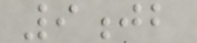9jb
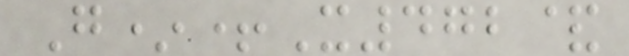G*+X472&
